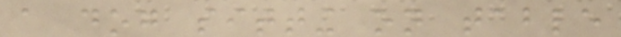a dog sitting on table
